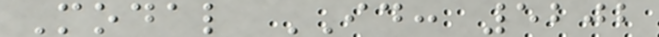Modal ID: 5202
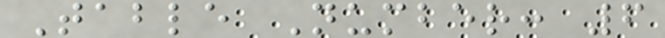Table Number: 6
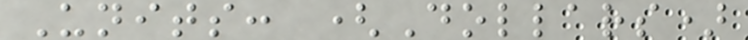Units: (Dollars)
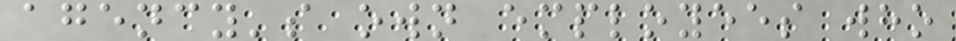agency's own employees who
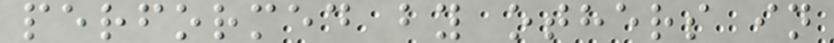performed by others in
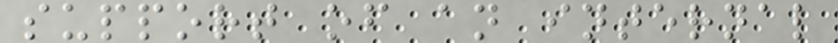support of an internal
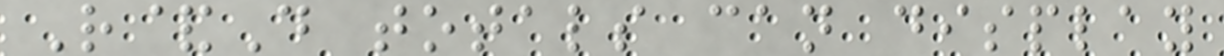R&D totals can display
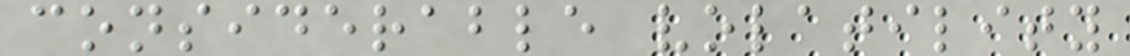considerable volatility
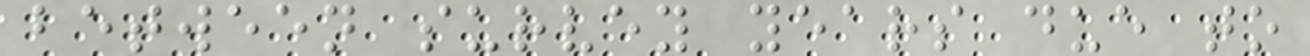between survey years due to
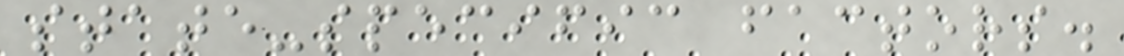state-specific factors.
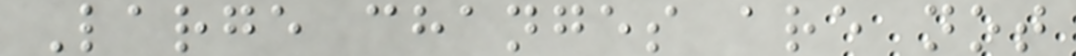Large changes are not
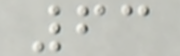63
